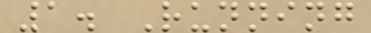1. Running
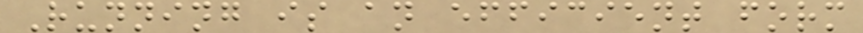Running is an efficient form
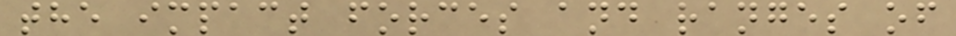the impact forces and ranges of
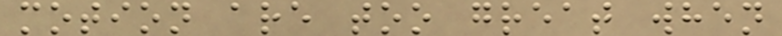motion are too great when
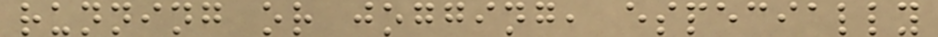running or jogging, especially
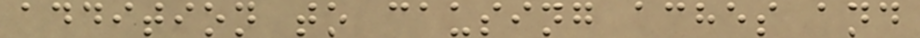addition to causing aches and
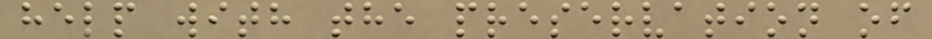help with the preservation of
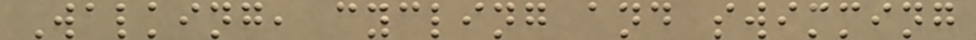Walking, cycling and swimming
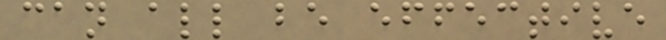can all be effective
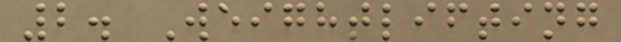2. Weightlifting
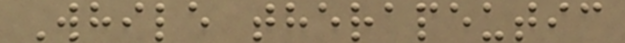While therapeutic
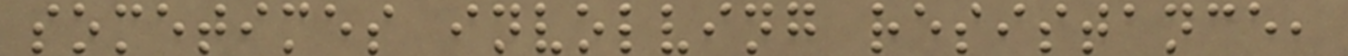sometimes involving resistance,
